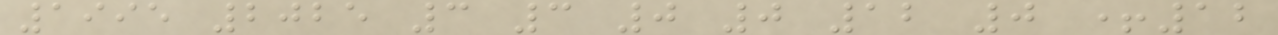1995 2025 3 3 0 0 12 0 +12
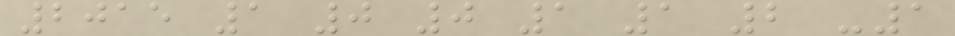2015 1 0 0 1 1 2 -1
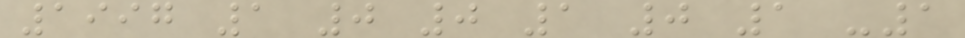1997 1 0 0 1 0 1 -1
